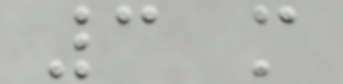3 m
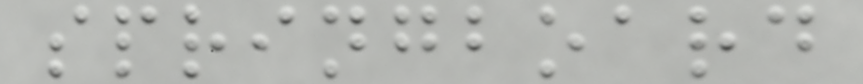springboard
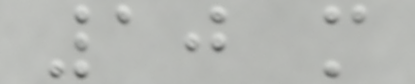10 m
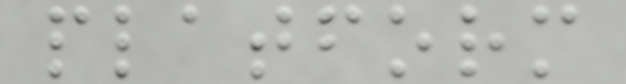platform
